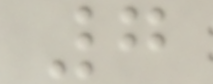7
